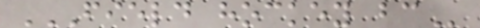FIELD HOCKEY BC
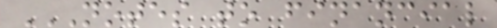NOTES TO FINANCIAL
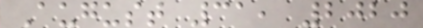August 31, 2020
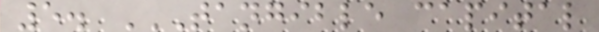5. TANGIBLE CAPITAL
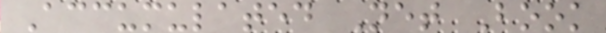Accumulated Net Book
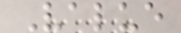Value
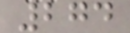274
